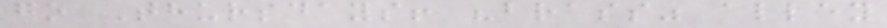go Thursdays! "brass" alley
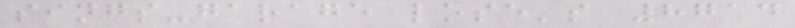sings-garage lose's 8714
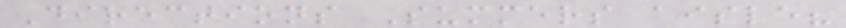Directions Summers aisle?
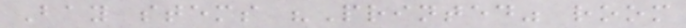Bay stems "Printed" room
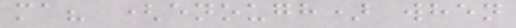ma? (enough) when
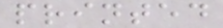printed
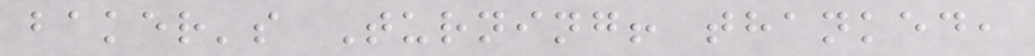baker's Turning! thanked,
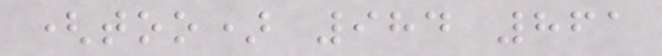(too) 984 861
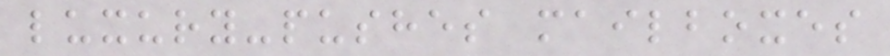luxury-pushes mailboxes
